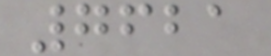7621
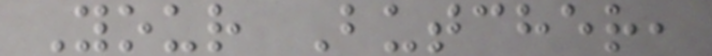Your Butcher,
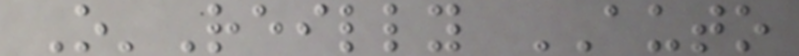O'Reilly AUTO
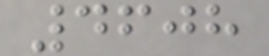4608
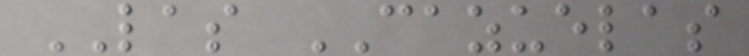LAS CAZUELAS
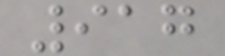917
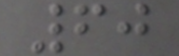60
